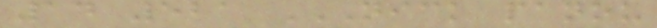14 521 NICK PANOU
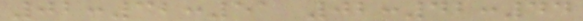02:32:51 02:42:44
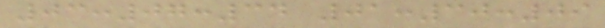03:07:34 01:30:09
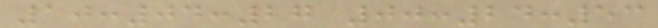10:04:27 00:24:53
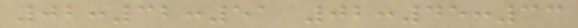02:32:51 02:45:33
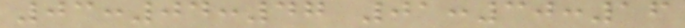03:04:47 01:30:16
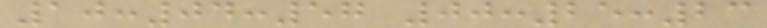10:04:57 00:25:23
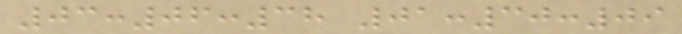03:06:38 01:30:09
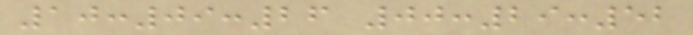10:09:26 00:29:52
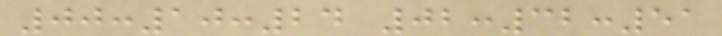00:10:24 02:32:51
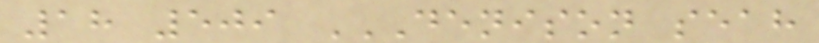18 509 DENISON SEAH
